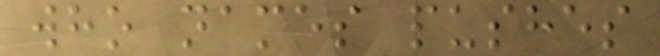who names pushes
